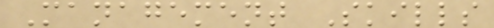Management Skills
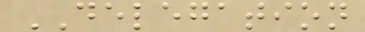DELEGATION
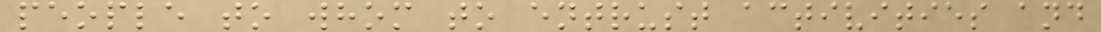people to whom to entrust activities and
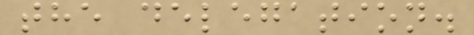the delegation.
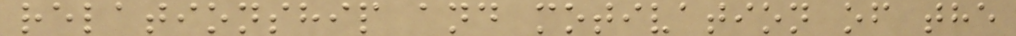relationship and motivation of the
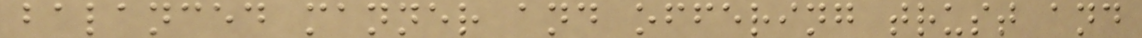balanced manner and offering trust and
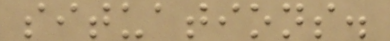situations.
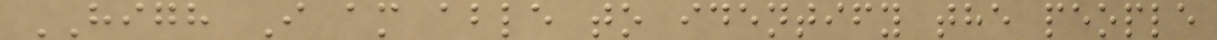HIGH I am able to identify the people
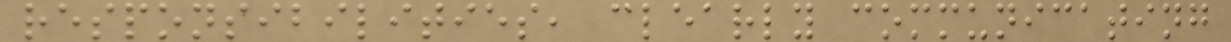responsibilities, clearly communicating
